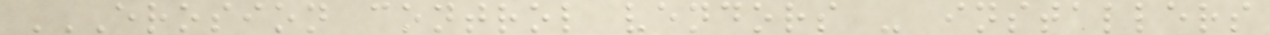EROSION CONTROL VENDORS - INSTALLERS
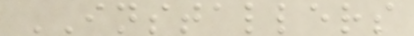INSTALLERS
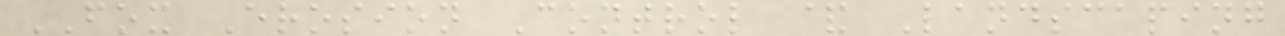FOX Erosion Control & Landscaping
